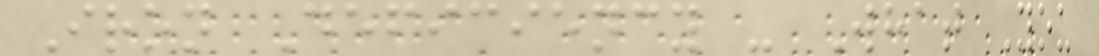Iron Deficiency - What You
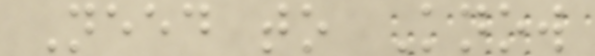Need to Know
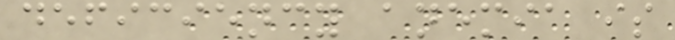deficiency anemia is
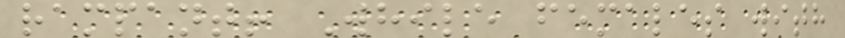rampant! While females with
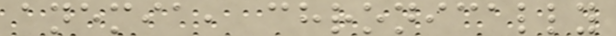anemia, chronically
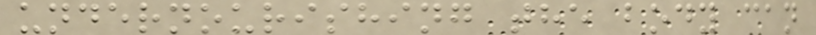undernourishing the body can
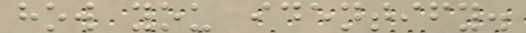how you identify.
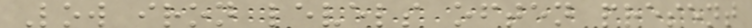Low iron levels often present
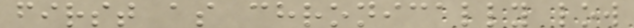first as chronically low
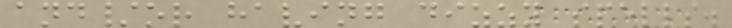and/or having dizzy spells.
